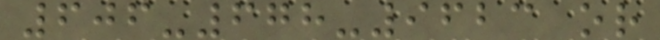606-678-9623 or
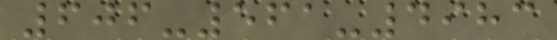606-561-4983
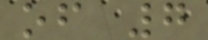of 7
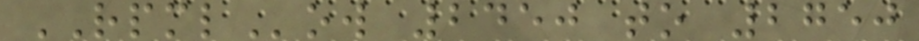RPMLow 2450 to 2750
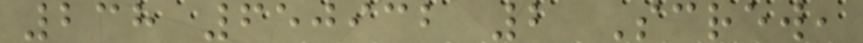238 650932 2 Screw,
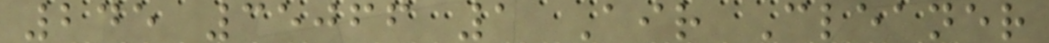245 35066 1 Air Cleaner
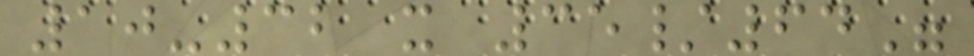10-32 x 35/64"
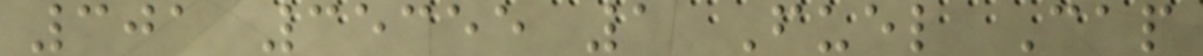301 35355 1 Fuel Cap
